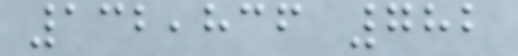132,836 782
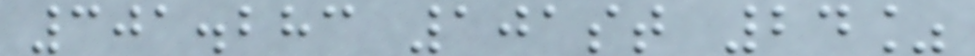301.283 101st 24%
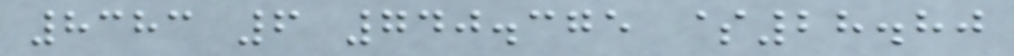8383 6 740.375 $28.80
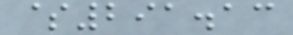$291.13
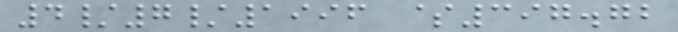4/7/1996 $397.72
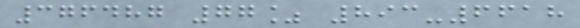376487 77% 893-6618
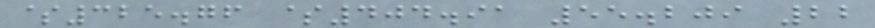$325.76 $404.91 55.209 22
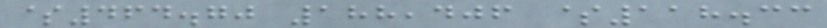$464.70 188,406 $118.33
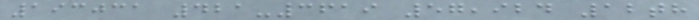193031 421-3619 57,924 12th
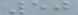50
